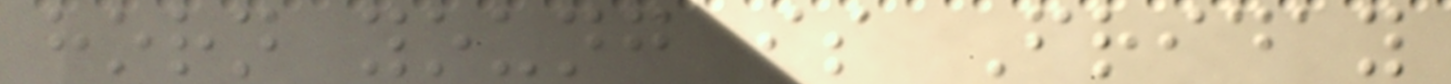horn young is Friday
